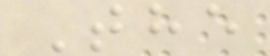The
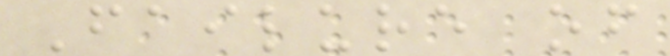Failure of
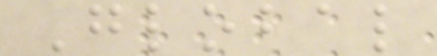Global
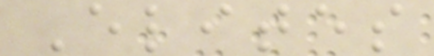Elites
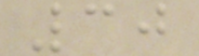30
